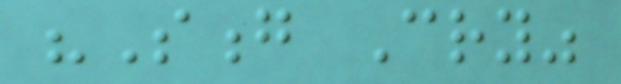"Song Cry"
